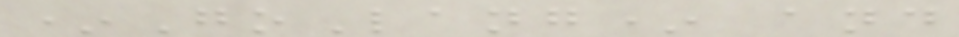*GoLang* and
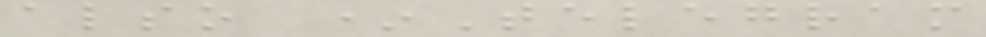also *Telegram
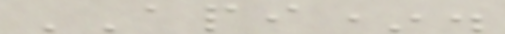API*.
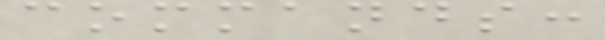commands:
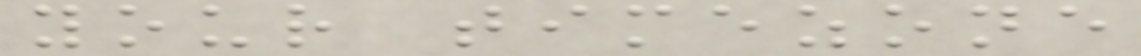your timezone
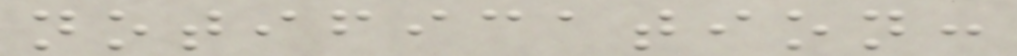notification:
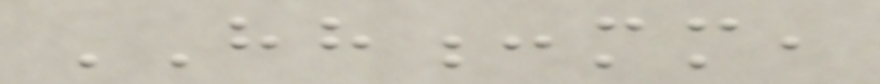HH:mm,
